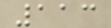113
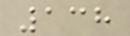138
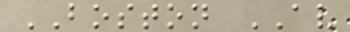BOSTON AV
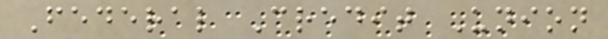Federal Credit Union
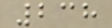238
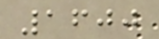1600
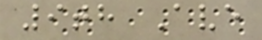9th Ave
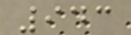943
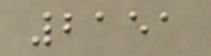2151
